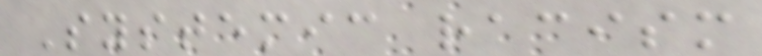Systemic racism
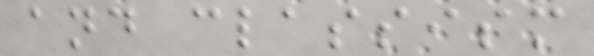and classism
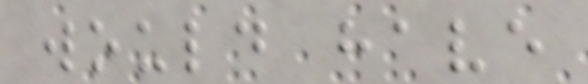would have
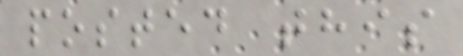posted this
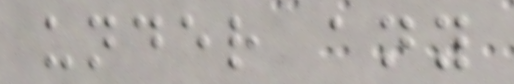under any
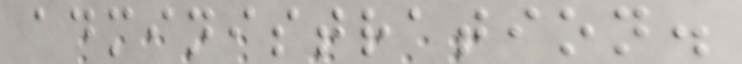administration.
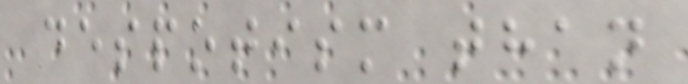despotism than
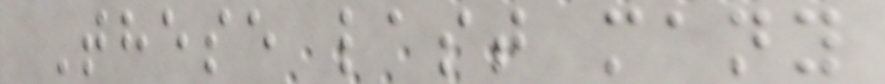These last many
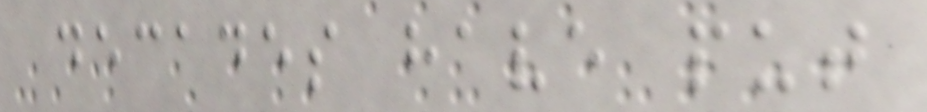decades have put
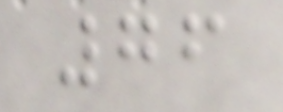76
